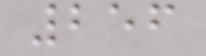256
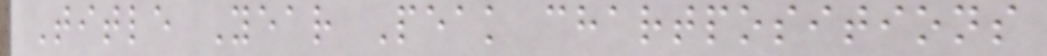Title Year Peak chartpositions
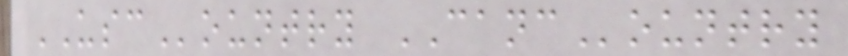USCountry CANCountry
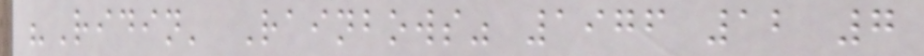"Ridin' Rainbows" 1976 12 7
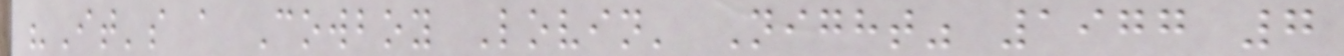"It's a Cowboy Lovin' Night" 1977 7
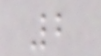2
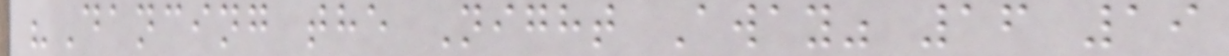"Dancing the Night Away" 16 19
